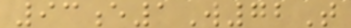93e1W72T
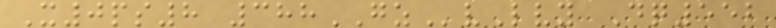X0ps8 388GZvLvy Dq552
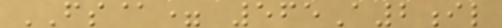FS@= 565A2il
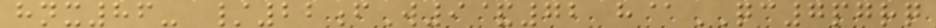hnx86- /22fW9&72 h@QC7pgrq
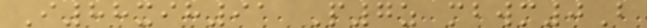I88xih91 P7z mbwm0B
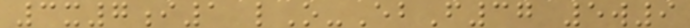3x7i1 lO-EbF37 5w9
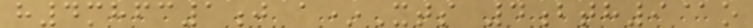h4mhfc1j a*Xts 4bth9@o
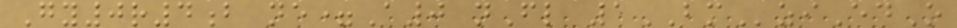Gy0r4b ne=A0 nFl 1BMziEdO
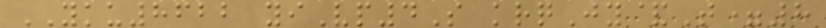YKU8622 yiVp4S krqJy&T=8
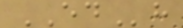EDh
